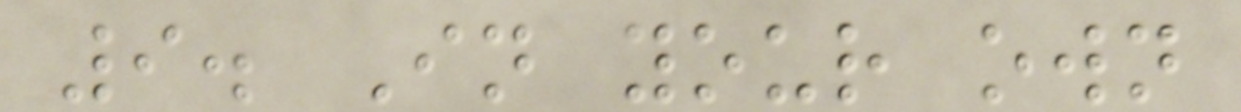9. In your own
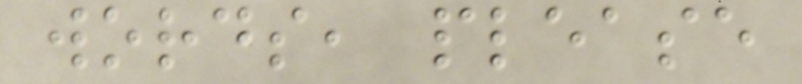words, please
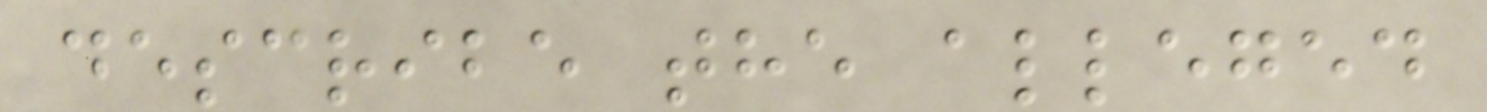describe the alleged
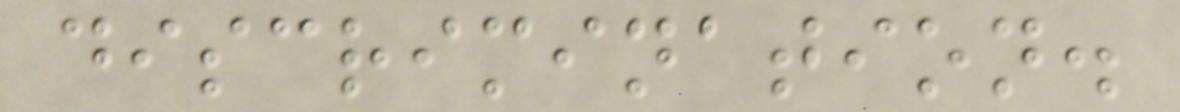discrimination.
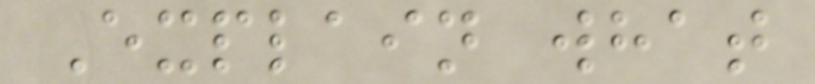Explain what
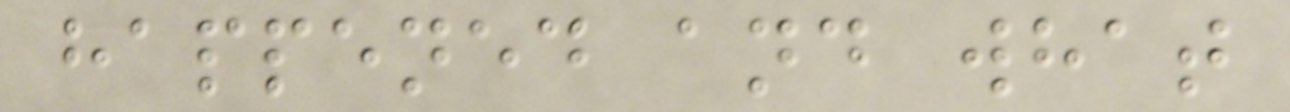happened and what
